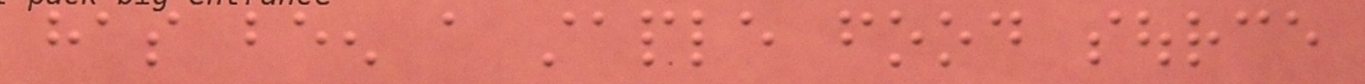has been a staple food source
